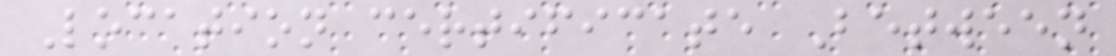Location certificate Between
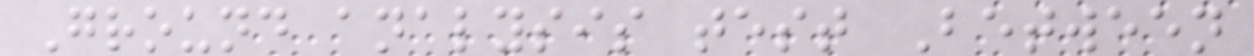Ground analysis test Between
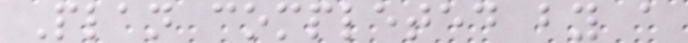Plan completed by a
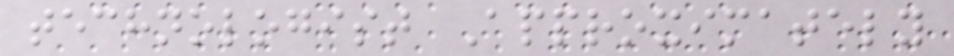technologist Approximately
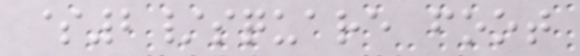$2/square foot
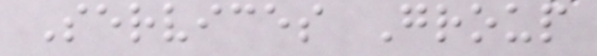Services Group
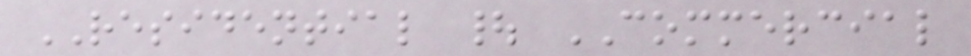RESIDENTIAL | COMMERCIAL
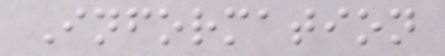Information
